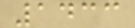1433
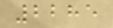2285
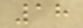18
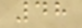48
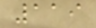119
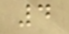4
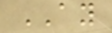AY
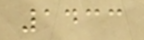1433
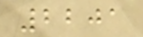2201
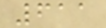611
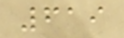619
